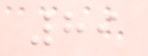89
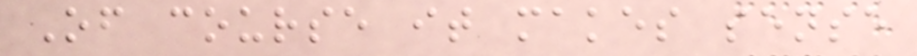Of course it makes sense
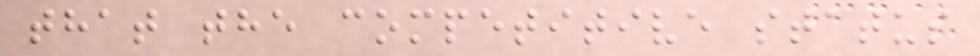that the competitive status
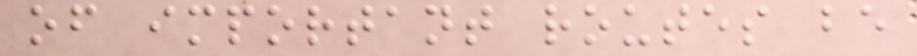of important routes be
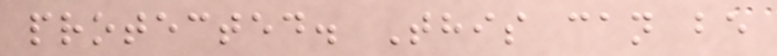protected. This can be
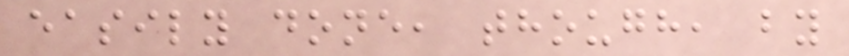easily done, though, by
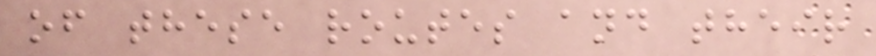of these routes and their
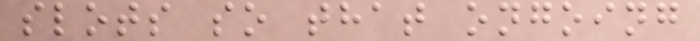slots so that ongoing
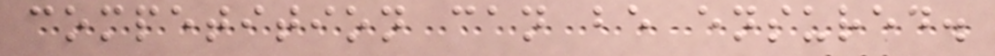competition can be ensured.
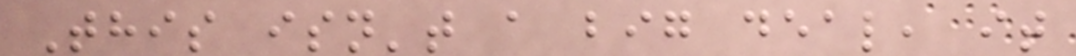This isn't a big deal, it
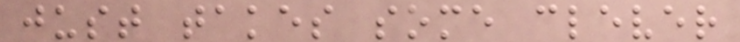just takes some clever
